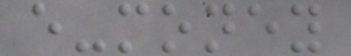e-money
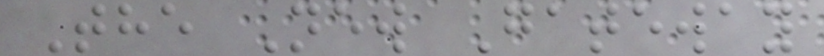The New Gateway
